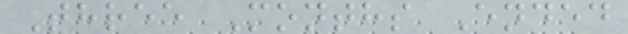Three Months Ended
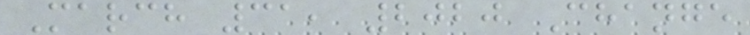March 31, 2020 Change
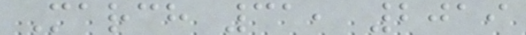March 31, 2019
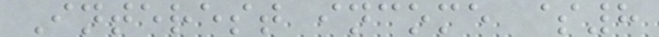Interest income $8
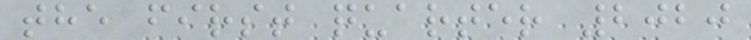the first quarter 2020
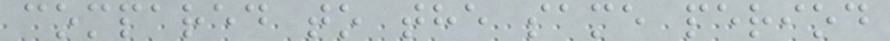compared to the same period
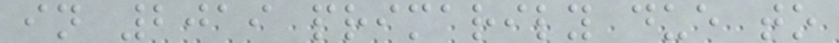in 2019 primarily due to
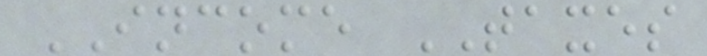INCOME TAXES
